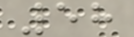58
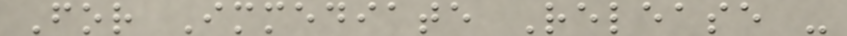For Immediate Release -
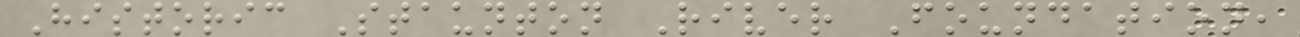Historic Staunton River Foundation,
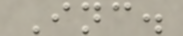Inc.
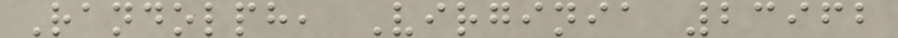Randolph, Virginia 23962
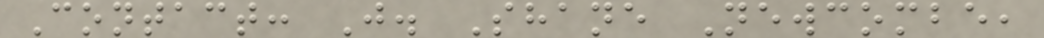Contact: J. Shane Newcombe,
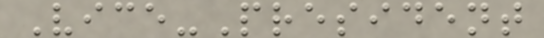Vice-President
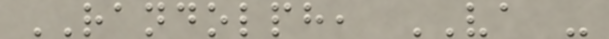RANDOLPH, VA -
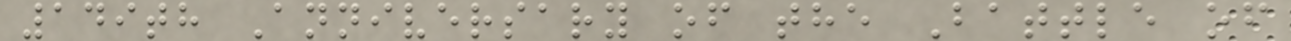149th Anniversary of the Battle of
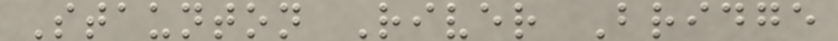Staunton River Bridge
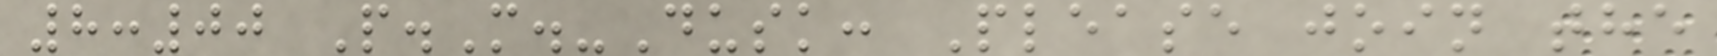8:00 P.M.-Dusk: Please join the
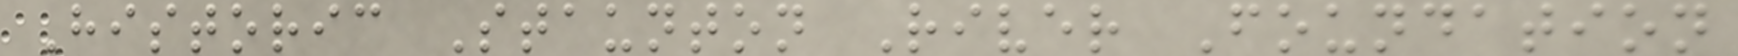Historic Staunton River Foundation
